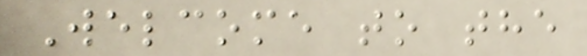Welcome to the
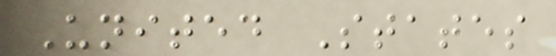United States
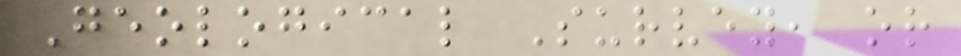Geological Survey, or
